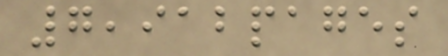7,912pages
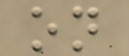on
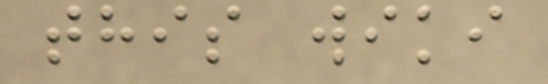this wiki
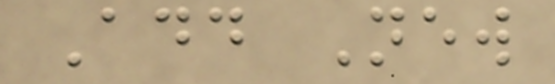Add New
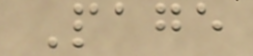Page
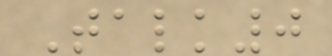Talk0
